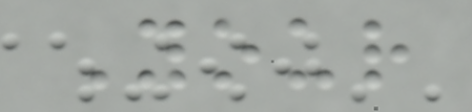Your
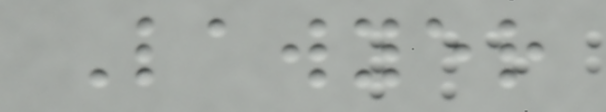Lawyer
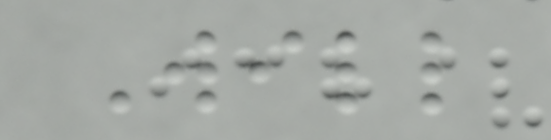Will
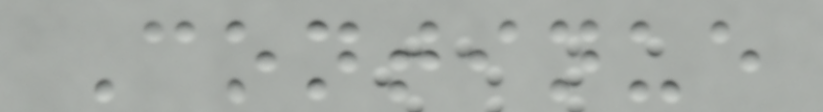Continue
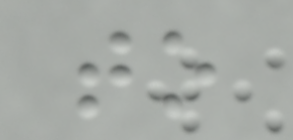to
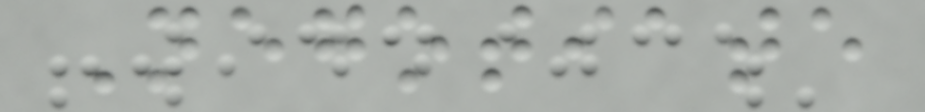Negotiate
